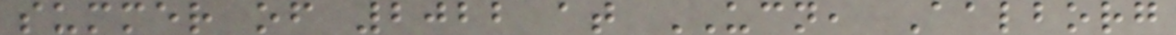summer of 2022 at UCN, Aalborg
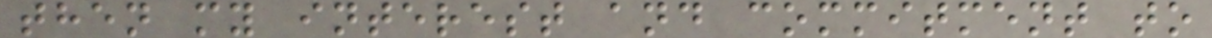then my interest and commitment to
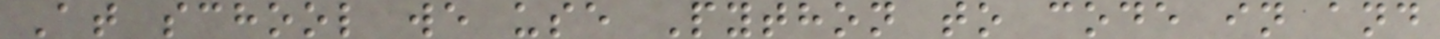At school we use Python to code in and
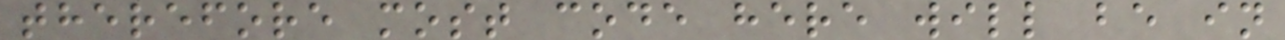therefore most code here will be in
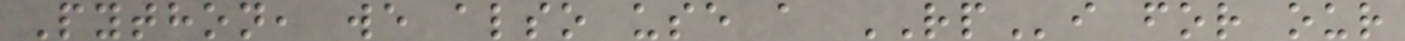Python, we also use a RPi for our
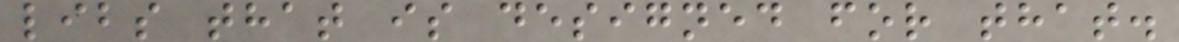libs that is designed for that.
